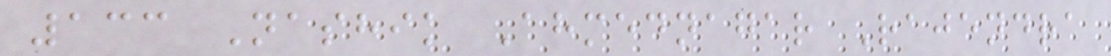133 Nashik Ahmednagar Rajendra
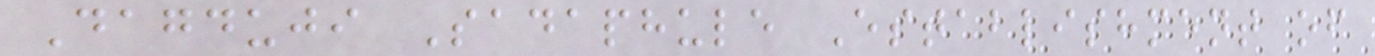Dagduji Sadaphule Establishment of
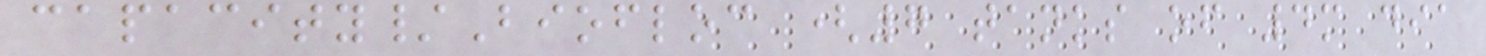capacity/Biofloc (7 tanks of 4m dia
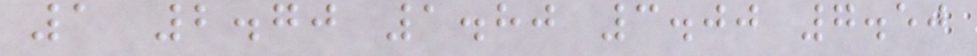1 2.70 1.80 3.00 7.50
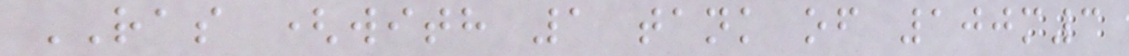RAS (with 1 tank of 100m3
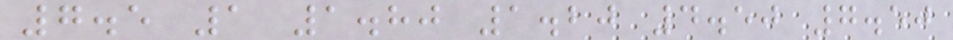7.5 1 1.80 1.20 4.50 7.50
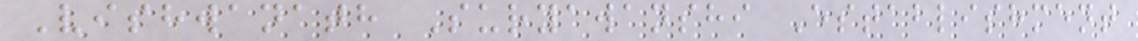Vishwanath Suryawanshi Establishment
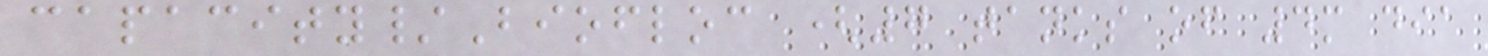capacity/Biofloc (7 tanks of 4m dia
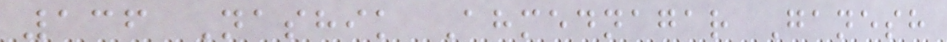136 Nashik Ahmednagar Ganesh
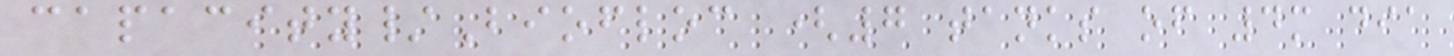capacity/Biofloc (7 tanks of 4m dia
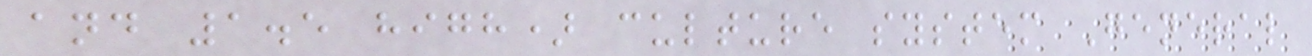and 1.5 high) culture system General
